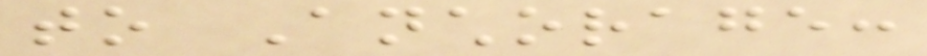to Anchorage:
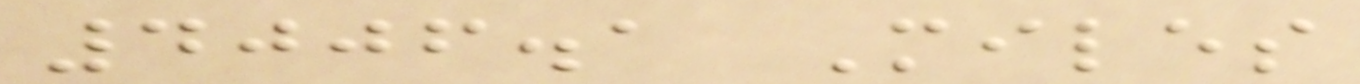4006.1 Miles
